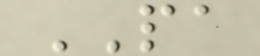PA
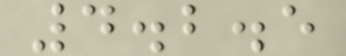4.2.5
